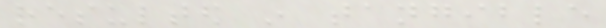resulted in tangible
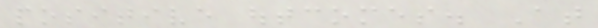positive outcomes. At
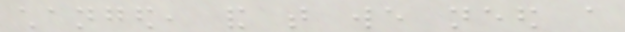changed, and that we need a
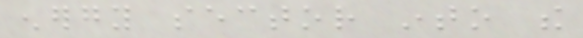energy sector into the
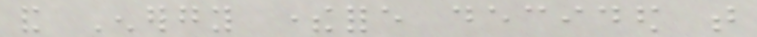and Energy therefore decided that
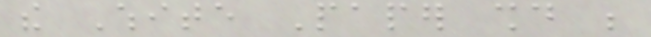the White Paper should be
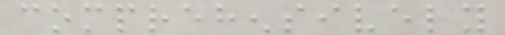comprehensively
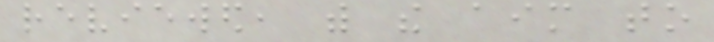reviewed, with the aim to
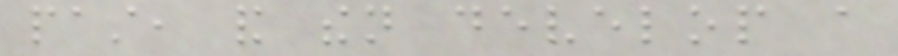past, and then develop a
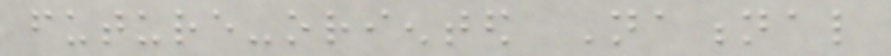future-oriented National
